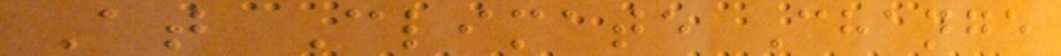At Climate Change
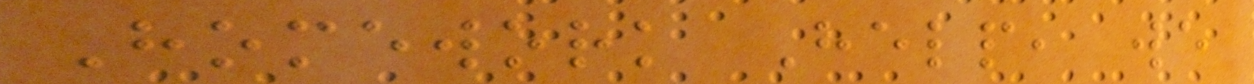Homework Help, we
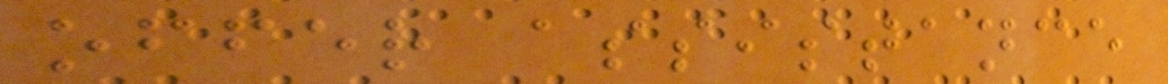offer assistance
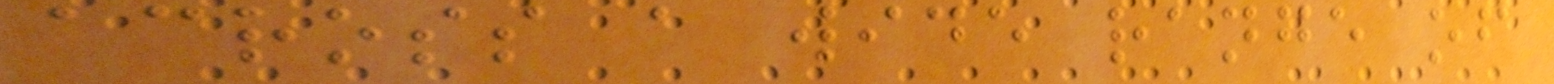across a wide range of
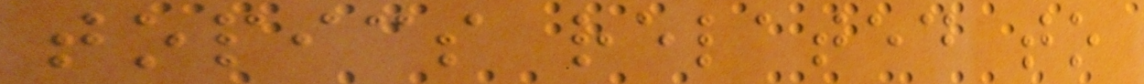topics related to
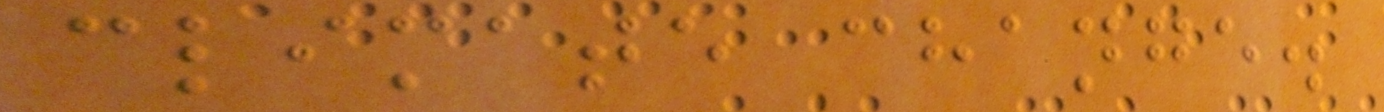climate change.
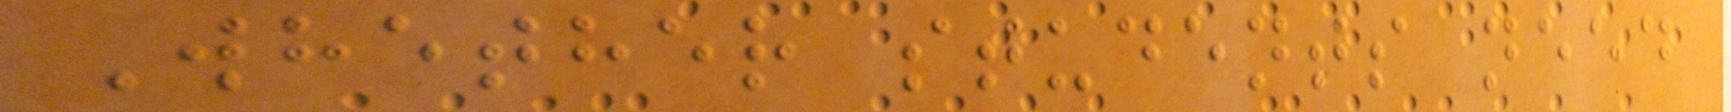Whether students need
